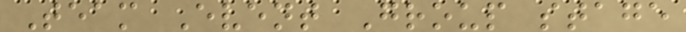Team Event Group stage
